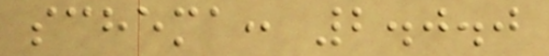schema: 2.0.0
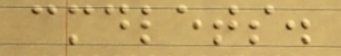cmdlets.
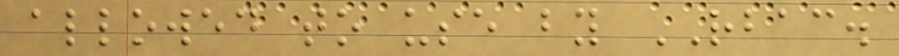allowed to use by RBAC.
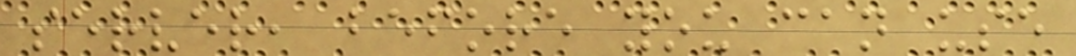server, before you can use
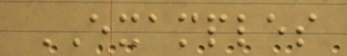EXAMPLES
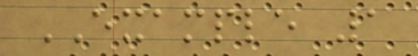EXAMPLE 1
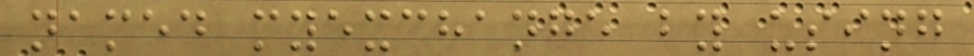named myexchange by using
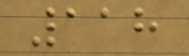118
